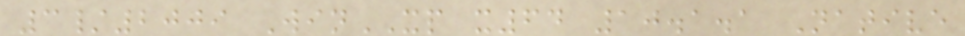3/2009 WinXP x64 10.1.1 Native
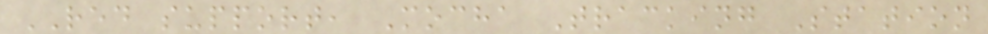RED support, Mocha Tracking Station
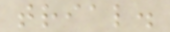trial.
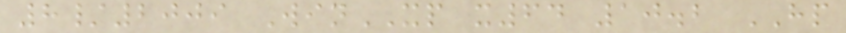8/2009 WinXP x64 10.2 HP
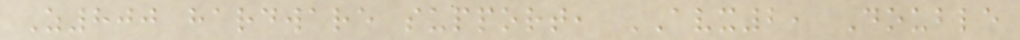Z800 hardware support, AVX2, Double
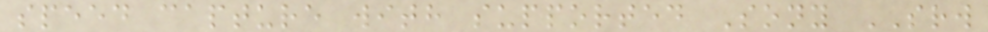speed capture with supported Sony SRW
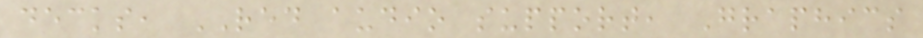decks, RED audio support, Graphics
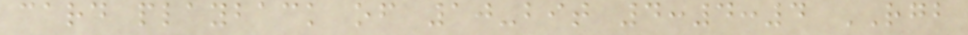card playback of 10-bit 4:4:4 RGB
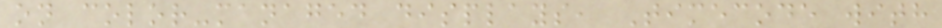on color-managed displays, Timecode with
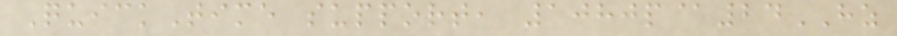QuickTime support, 1080p@24HZ
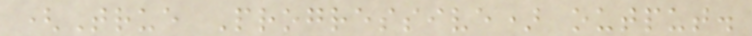(True Progressive) output.
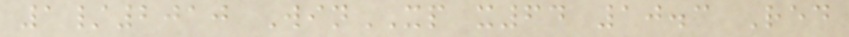1/2010 WinXP x64 10.3 Red
